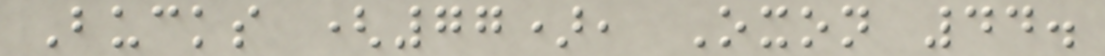Bucks (77), Oxon 44.
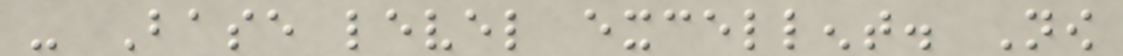- Base level excellent. Now
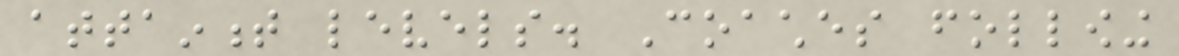attainment levels. Coaches following
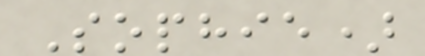Sophie)
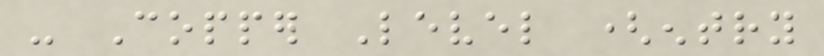- Copper Level (entry
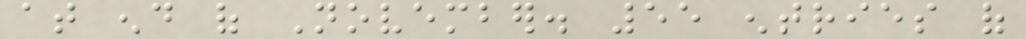at end of November. 55 entries of
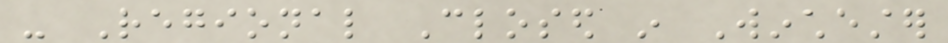- Regional Closed in Winchester
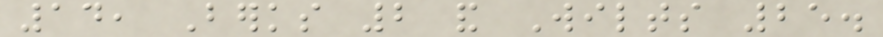14, Berks 2 and Wilts 25.
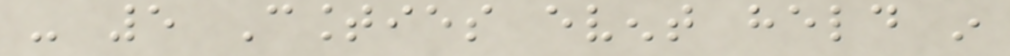- 5 Counties event held in
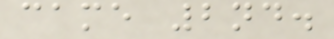came 2nd.
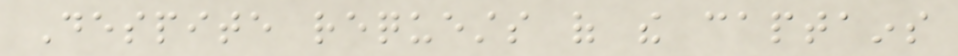Despite requests of the captains
